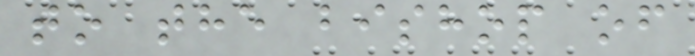to the bishop of
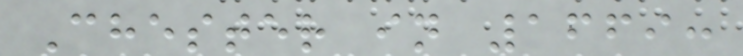Chester in 1669:
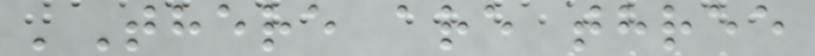'There are three
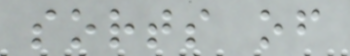sorts of
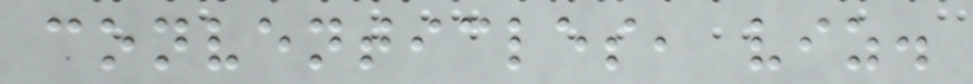conventicles, viz.
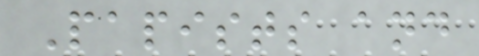Papists and
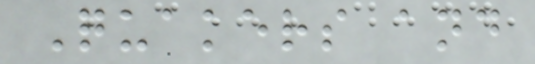Quakers and
